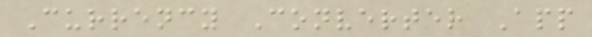Currency Converter App
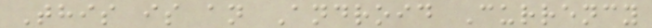This is an Android Currency
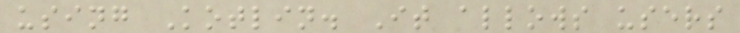using Kotlin. It allows users
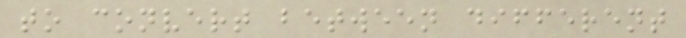to convert between different
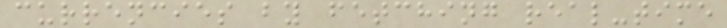currencies by fetching real-time
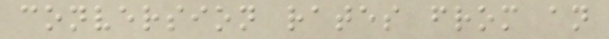conversion rates from an
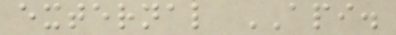external API.
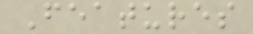Features
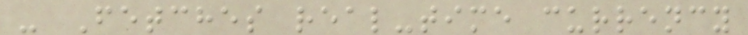- Fetches real-time currency
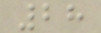28
